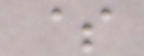$
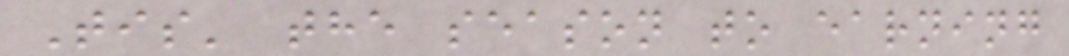Tis' the season to earning
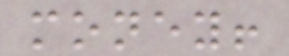money!
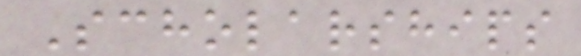Scholarships
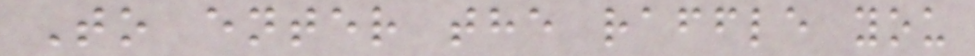To enter the raffle you
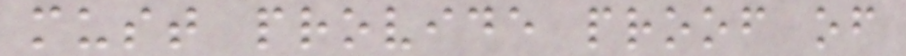must provide proof of
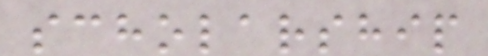scholarship
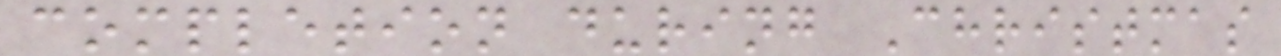completion during Christmas
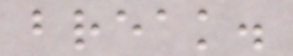break.
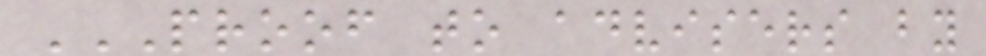PROOF TO ADVISERS BY
